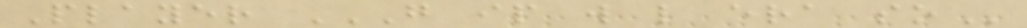Player G IP W L ERA SO
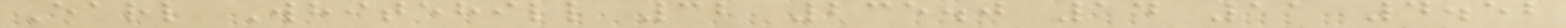Earl Whitehill 32 235.0 14 11 4.52
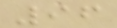96
